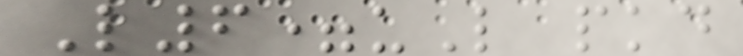L6=uL pkd
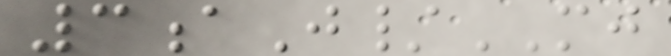3aJ/MJ
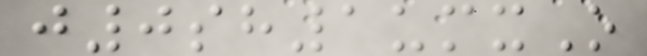j0sh1umxO
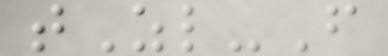tZl-F
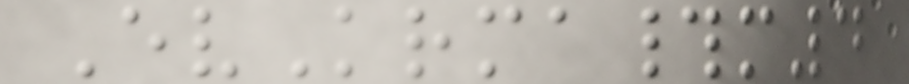EvKrma#m4
